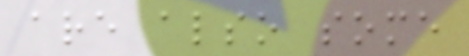are also some
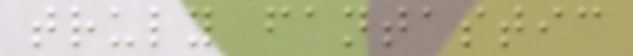truly fantastic
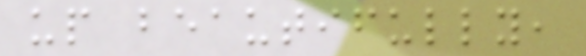up beautifully,
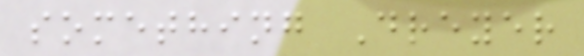something Dreyer
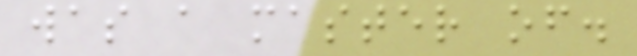was a master of.
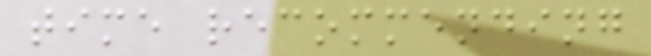time recommending
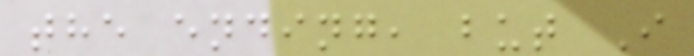the ending, but I
